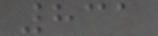831
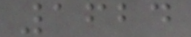1624
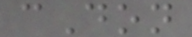cDon
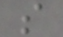s
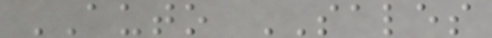AUTO SALES
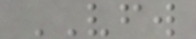VFW
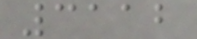3112
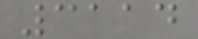3114
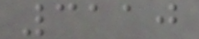3110
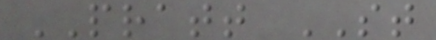PRATT ST
